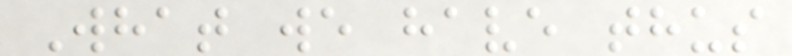What we have thus
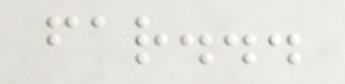far...
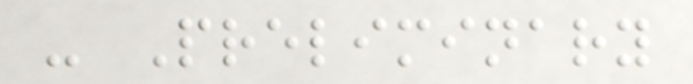- Preliminary
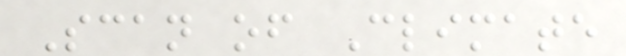Scan of Climate
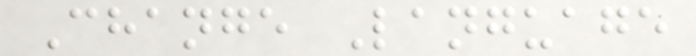Change Language
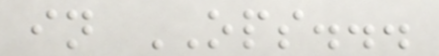in OPS...
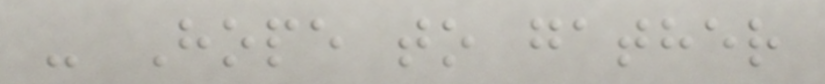- Hope to gather
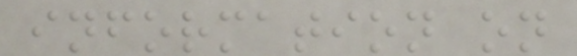information on
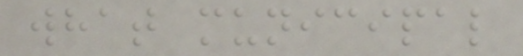what municipal
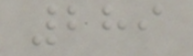289
